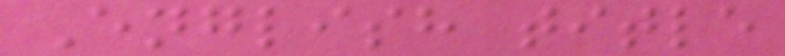English title
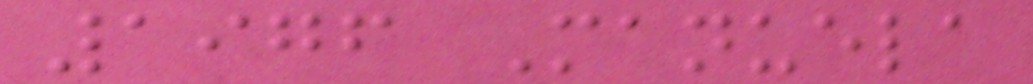1976 Manuela
